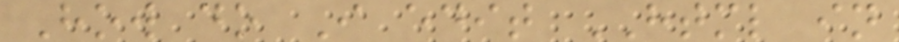How do I edit HTML in
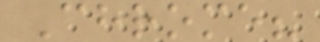Chrome?
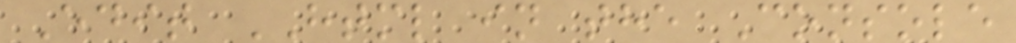Edit HTML in the Console
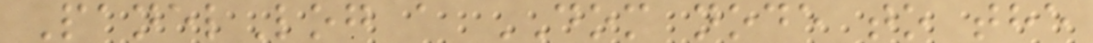PanelLog a DOM node to the
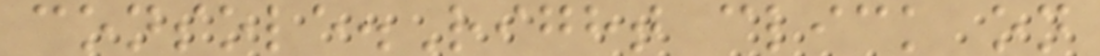console.Right click on
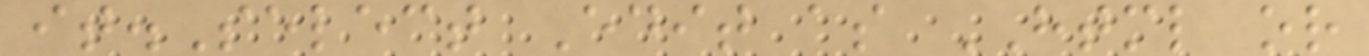it.Select Edit as HTML or
